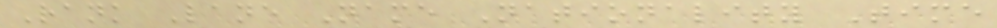Rank Lane Name Nationality Time
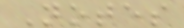Notes
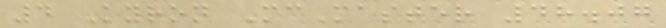4 Kyron McMaster 48.07
